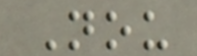Nou
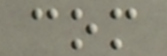com
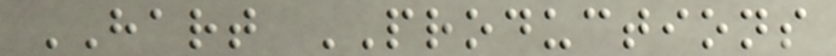HART PRODUCTIONS
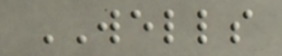WELLS
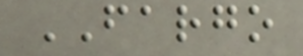FARGO
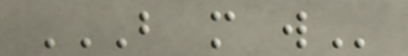B M W
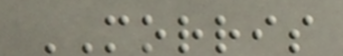MORRIS
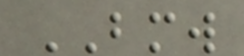BMW
